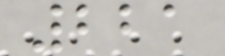221
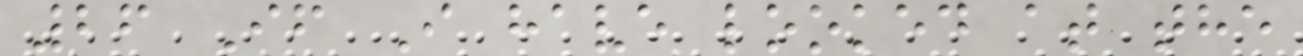26 If I have looked at the
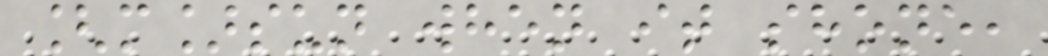[m]sun when it shone,
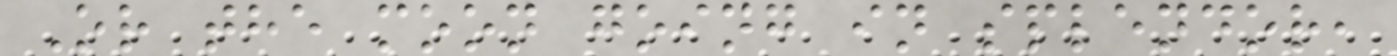Or the moon going in splendor,
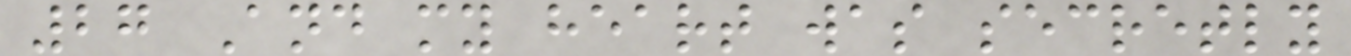27 And my heart was secretly
